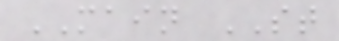MAIN ST
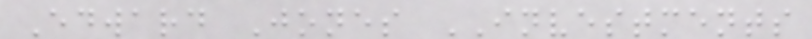Edward Jones INVESTMENTS
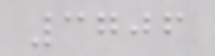3706
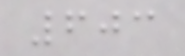603
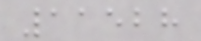11528
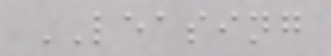LEASING
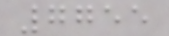7755
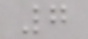7
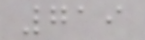719
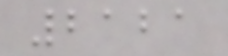2121
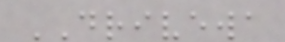DRIVEWA
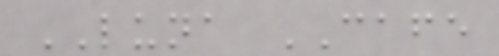LUNA CAFE
